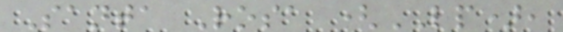Santa Rosa (LP),
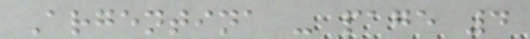Argentina - page 4
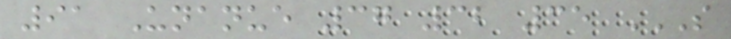91 Unanue 37 32 35 S
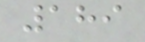189
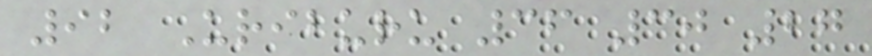92 Uriburu 36 30 27
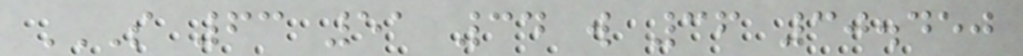S 63 51 34 W 36 30.450
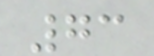73
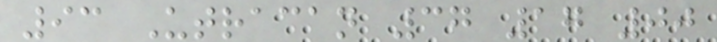93 Utracan 37 17 00
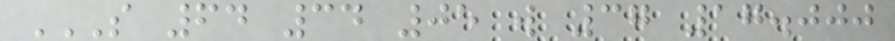S 64 34 05 W 37 17.000
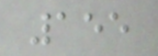155
